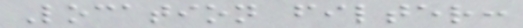Location filter:
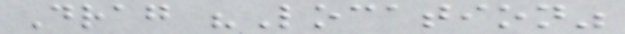Drag "Location"
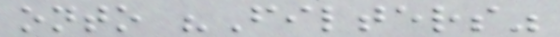onto "Filters"
